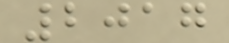2017
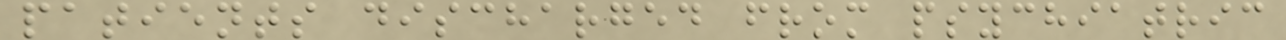patients discharged from psychiatric
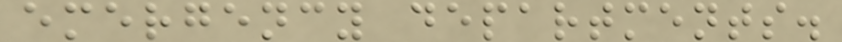emergency departments.
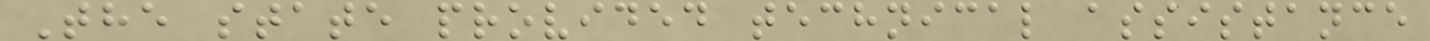The state provided technical assistance
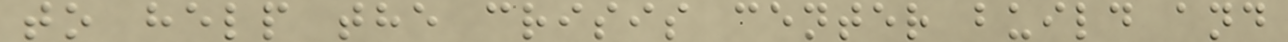to help the crisis center build and
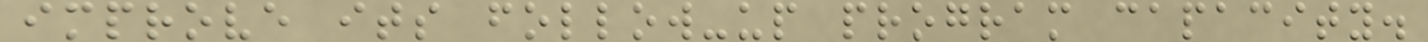improve its follow-up program capacity.
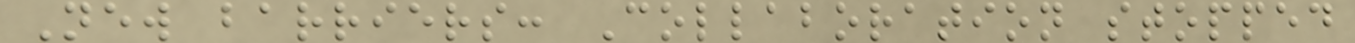New barriers: Collaboration stopped
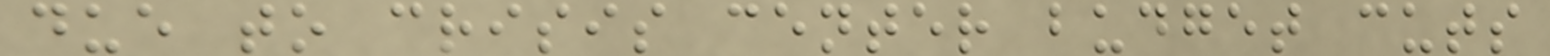due to crisis center budget cuts
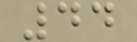44
